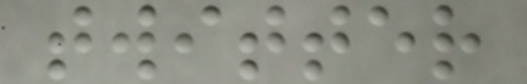twitter
